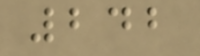242
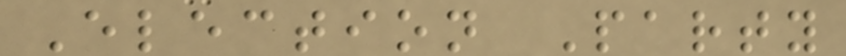Election Party
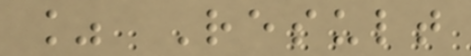% Result
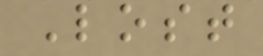Lost
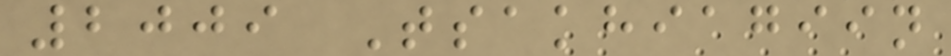2009 Tsakhiagiin
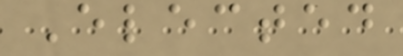Elected
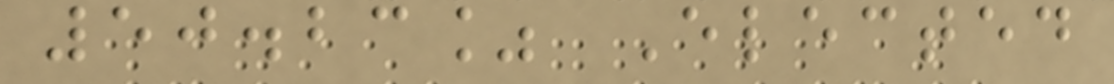50.23% Elected
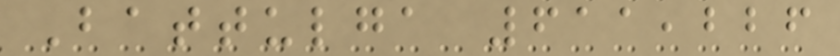Battulga 611,226
